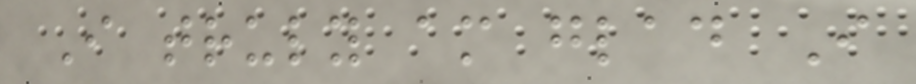I truly am glad I
